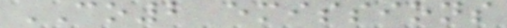CO2 emissions
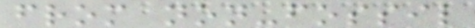from non-fossil
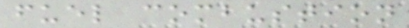fuel combustion
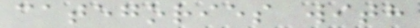categories with
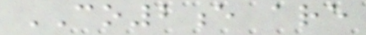CO2e are
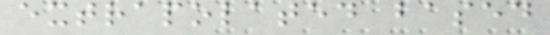extrapolated based
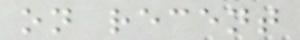on recent
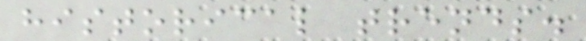historical trends.
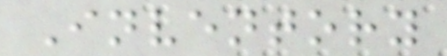Inventory
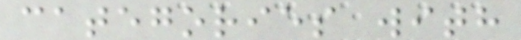categories with
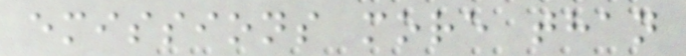emissions more than
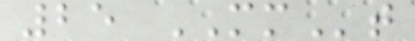25 MMt
